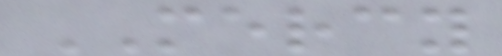MERCY
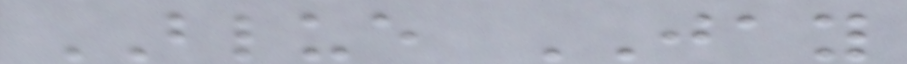BLUE JAY
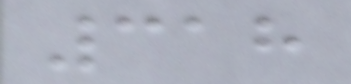318
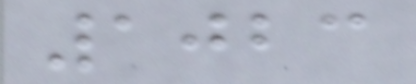1023
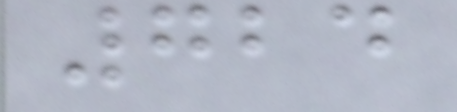724
